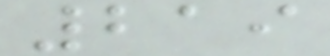219
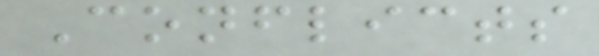Conflicts
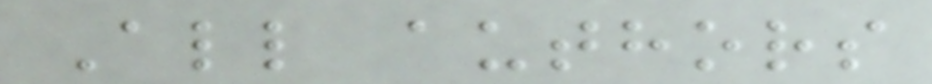All authors
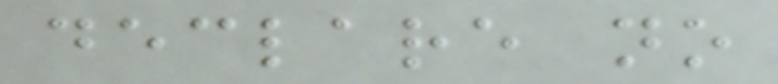declare no
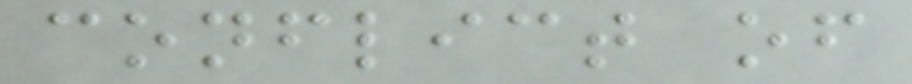conflict of
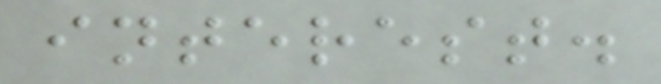interest.
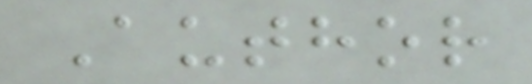Author
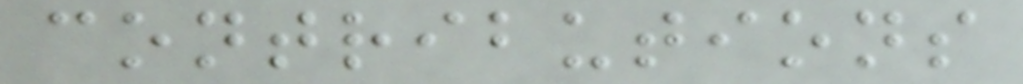contributions
